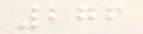276
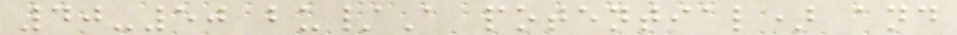40-50 bu/A potential) and
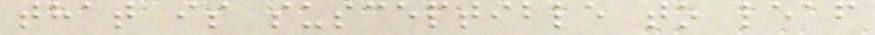that is susceptible to leaf
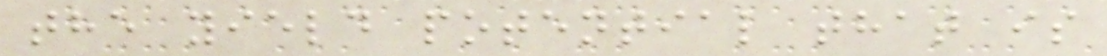the yield potential that is
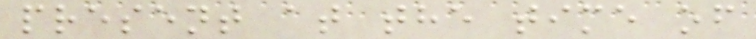present at the time of
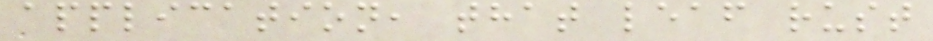application, that leaf rust
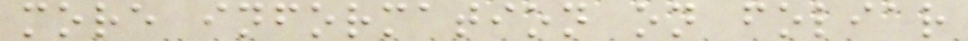more information on foliar
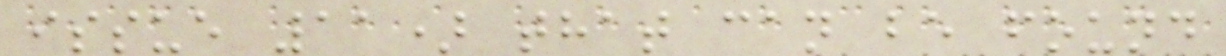issue 11) that can be found
